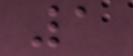1
